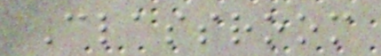Classroom
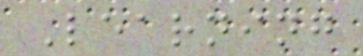Learning
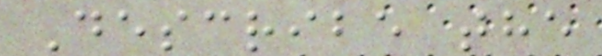Describe the
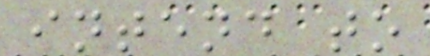intend to
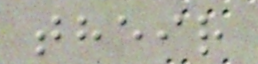their
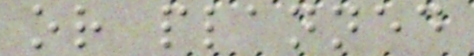or planned
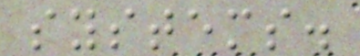systems.
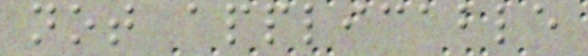not applicable
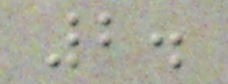2.
